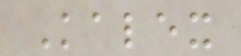Kalex
